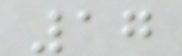17
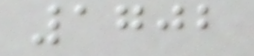1702
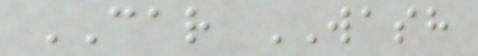CAR WASH
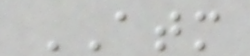ATM
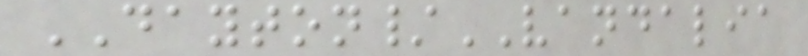DAYTON/VANDALIA
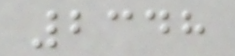2348
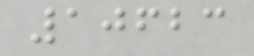10623
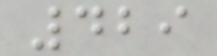429
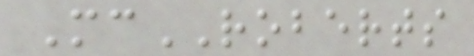McROBERTS
